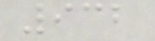932
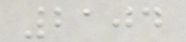2104
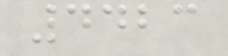4423
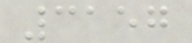3157
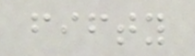fifty
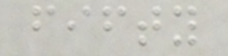fifty
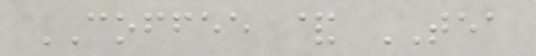COFFEE & TEA
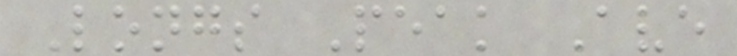Longs Peak Ave
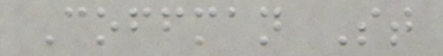Coffman St
